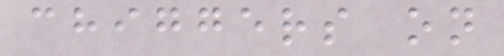chiggers on
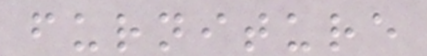furniture
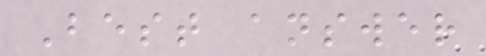Best answer
